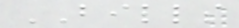BILLS
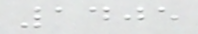1405
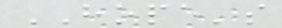HOPE's
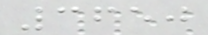3650
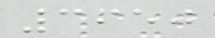3650
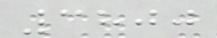3800
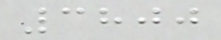3800
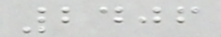2406
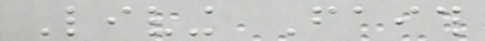Living Faith
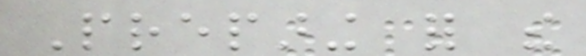Preparing for the
